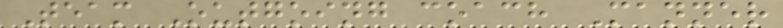Team Outgoing coach Manner
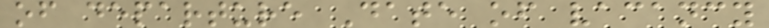of departure Date of vacancy
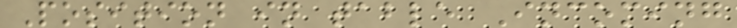Position in table Incoming
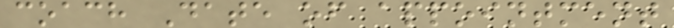coach Date of appointment
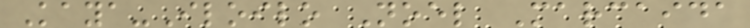Kaya-Iloilo Noel Marcaida
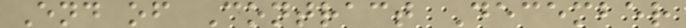End of Contract December
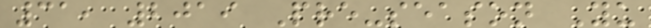31, 2019 Pre-season Yu
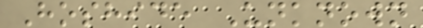Hoshide Unknown
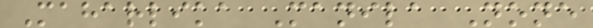Maharlika Manila None
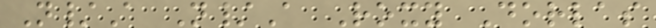N/A N/A Roxy Dorlas
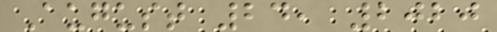August 24, 2020
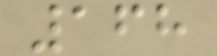168
